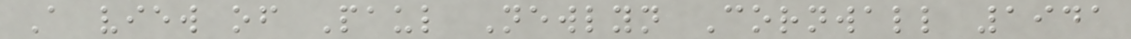A view of Paul Newlyn Cornwall 1941
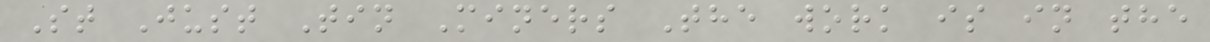St Just Tin Miners The work is in the
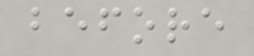before
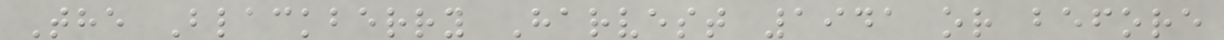The Blackberry Harvest 1941 or before
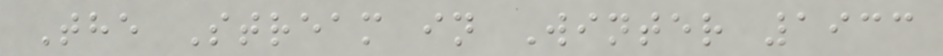The Stream in Winter 1933
